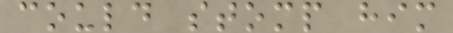could stomp him
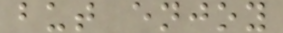but enjoy
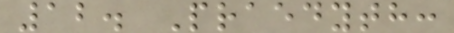12. Praedyth:
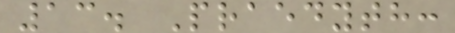13. Praedyth:
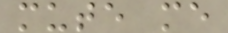mute me
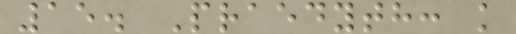15. Praedyth: k
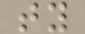ty
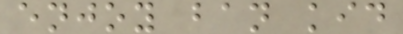enjoy ban kid
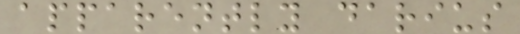apparently darius
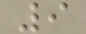9
